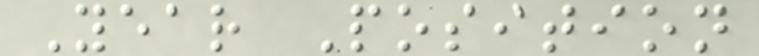Year Position
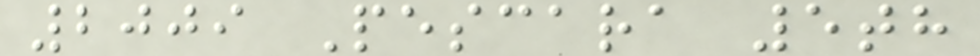2009 Pescara 5th
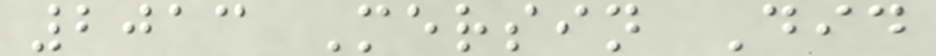2013 Mersin Did
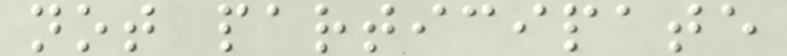not participate
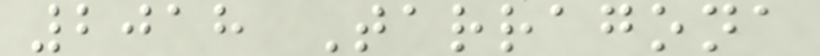2018 Tarragona
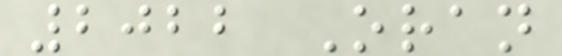2022 Oran
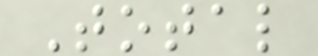Total
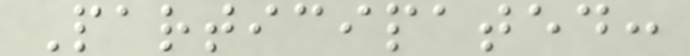Participated:
